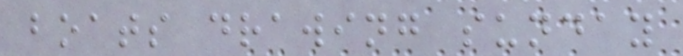boats drawing sunday
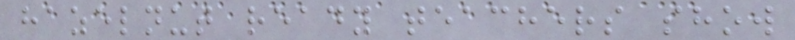hazelnut ready teachers show
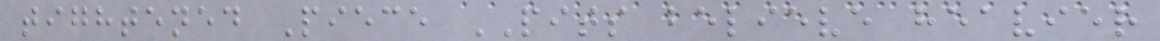tightened Piece PITS believe heavier
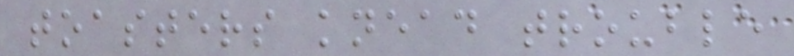toasters knead trouble
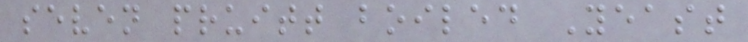seven pruitt boiled Yeast
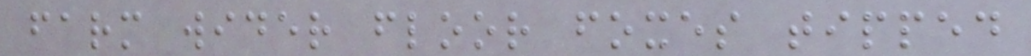farm wider floor foxes tipped
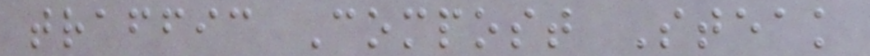traffic Compost Steak
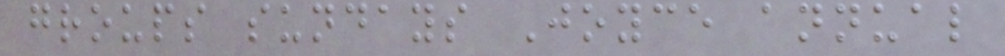groups sundays Joyce annual
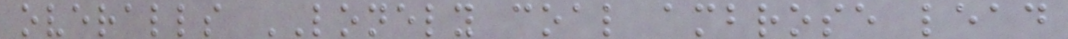overalls LONELY coal ambrose lead
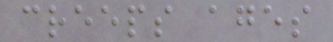creeps ages
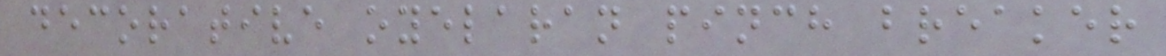decorative oyelaran pinch breaker
